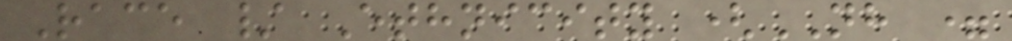Race / Ethnicity (NH =
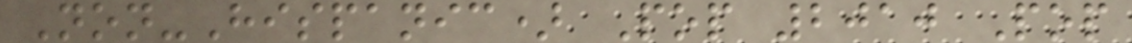Non-Hispanic) Pop 2010 Pop
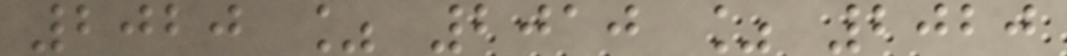2020 % 2010 % 2020
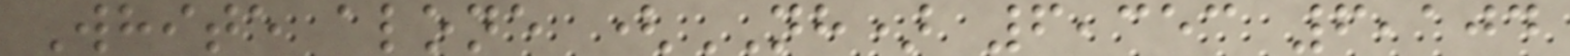White alone (NH) 6,353 6,104
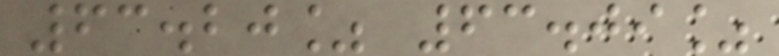63.20% 63.09%
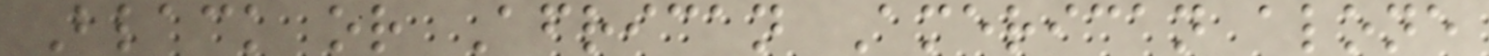Black or African American alone
